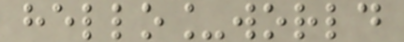hello_world
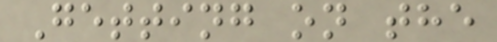Getting on the
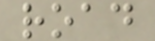road
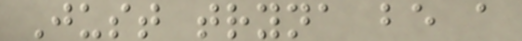Just tryna be a
